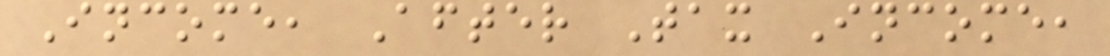Income, After Tax Income,
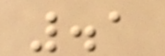.1
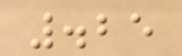.25
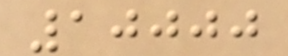10000
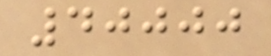40000
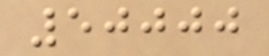50000
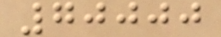70000
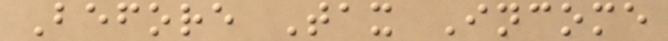Before Tax Income
